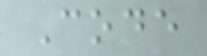Code
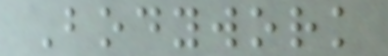Bodywork
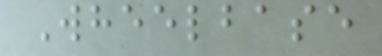Wheelbase
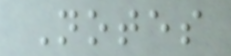Notes
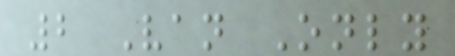2 Van Only
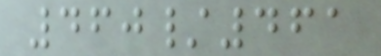460/461
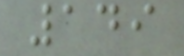149
